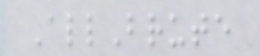AllBrute
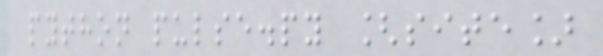python pulse.py [site]
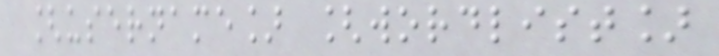[username] [wordlist]
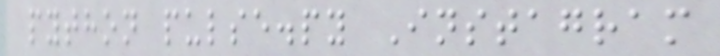python pulse.py Instagram
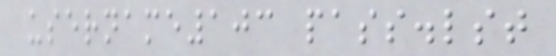username103 pass.lst
